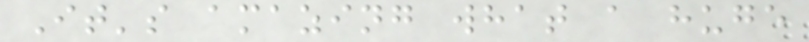It's amazing what a huge
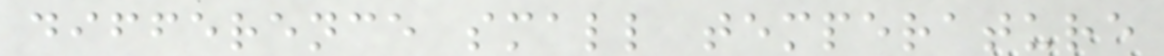difference small temperature
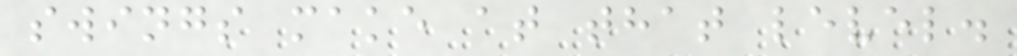swings make at that level.
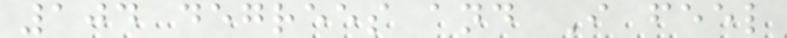104 degrees and I feel
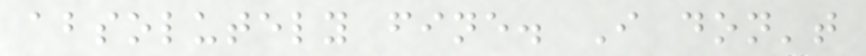absolutely fine. I don't
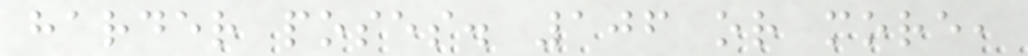harder poses. 106 or more,
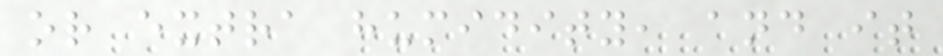or extra humidity, and it
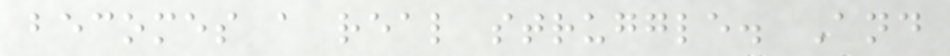becomes a real struggle. And
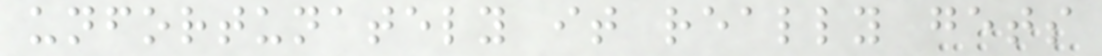unfortunately it really gets
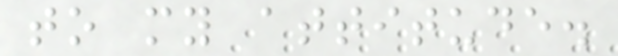to my attitude.
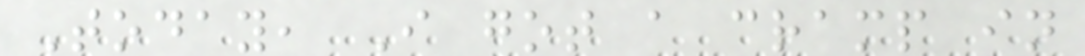Today, I got a cramp in
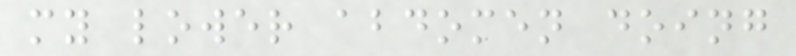my lower abdomen doing
